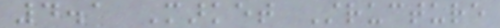4.1 Market Structure
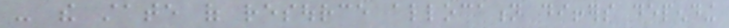- the state of resource allocation differs depending
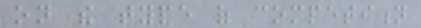on the type of competition
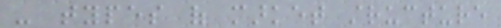- types of market structure
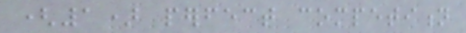(1) perfect competition
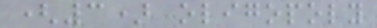(3) oligopoly
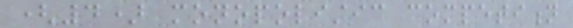(4) monopolistic competition
